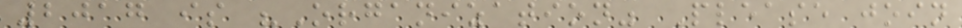2017 is "Organization" Please join
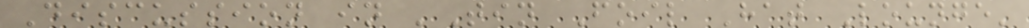Discussion in 'Tin Foil Hat Lounge'
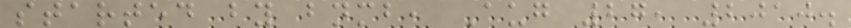started by bnmb, Aug 27, 2010.
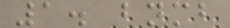1. bnmb
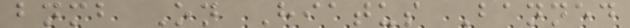bnmb On Hiatus Banned
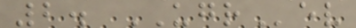2. UGRev
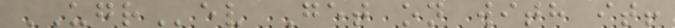UGRev Get on with it!
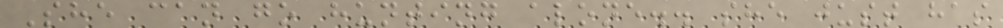She can go hunting alone.. she just has
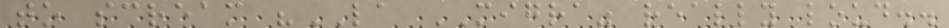to scream "LA MIGRA" really loud..
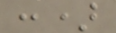:)
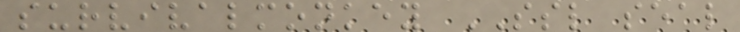survivalmonkey SSL seal
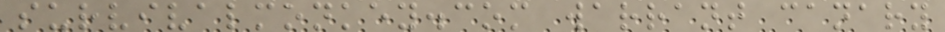survivalmonkey.com warrant canary
